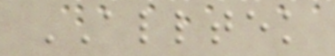ALLTEK
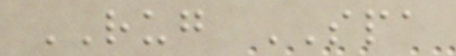RUG SPA
